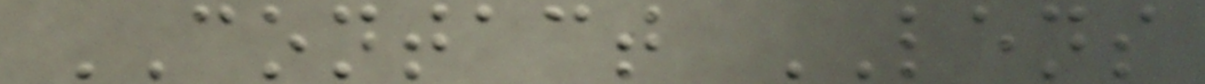CONTACT LENS
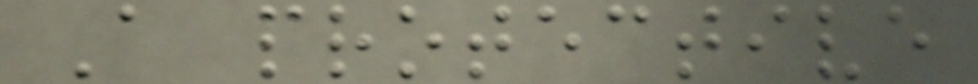A protective
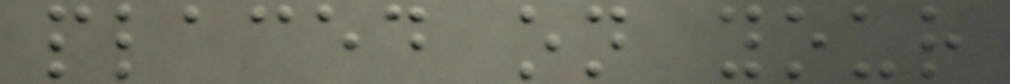placed on your
